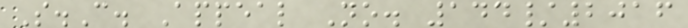S.C. Appeal No. 144/2016
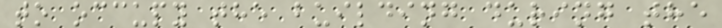to occupy the building during the
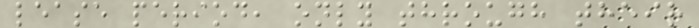lease period, only through their
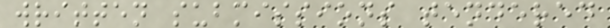written submissions tendered
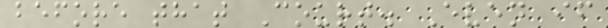before that Court. Even if
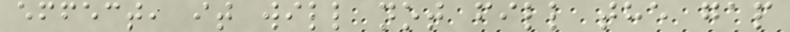effect, it will not fill the gap
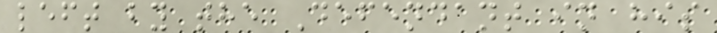left by the Defendant in his
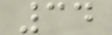34
